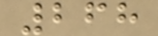268
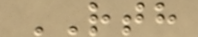RTH
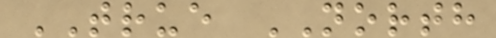TRUE NORTH
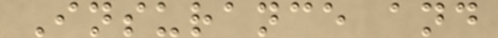Insurance and
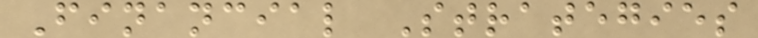Financial Strategies
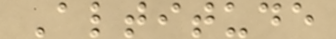Altitude
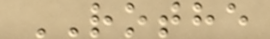ROTHE
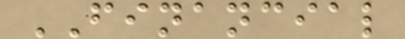FINANCIAL
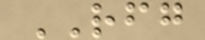RFG
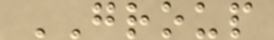GROUP
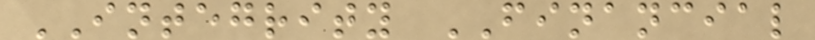INTEGRITY FINANCIAL
